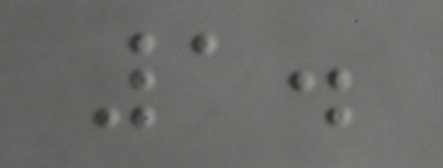1.
